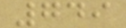749
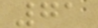71
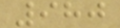980
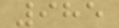985
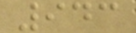943
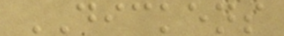DICKENS
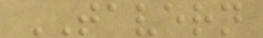TAVERN
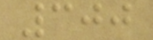300
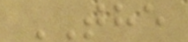THE
